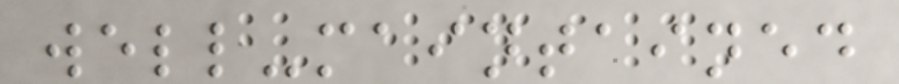well-maintained
